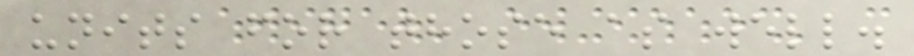units for those as well.
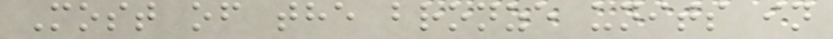Most of the bronze units in
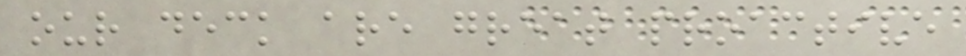our deck are great proactive
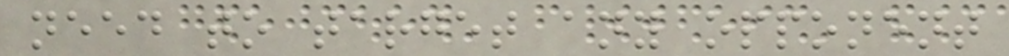need to target any opponent
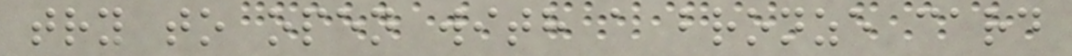try to open with a bronze card
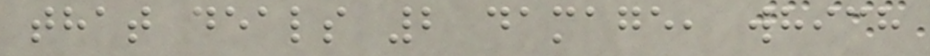that deals 2 damage, which
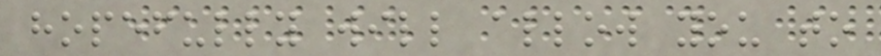hopefully will allow you to
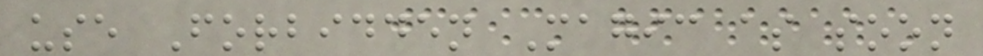use Forbidden Magic as soon
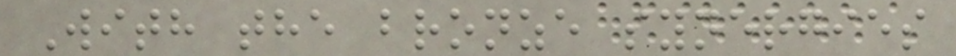With the bronze synergies
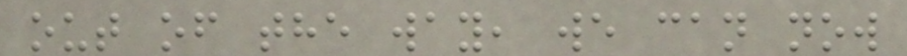out of the way, we can now
